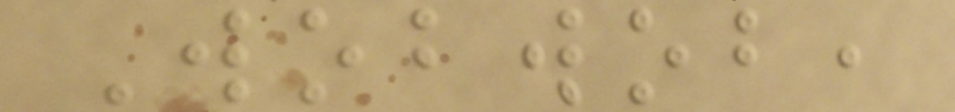Wobwob,
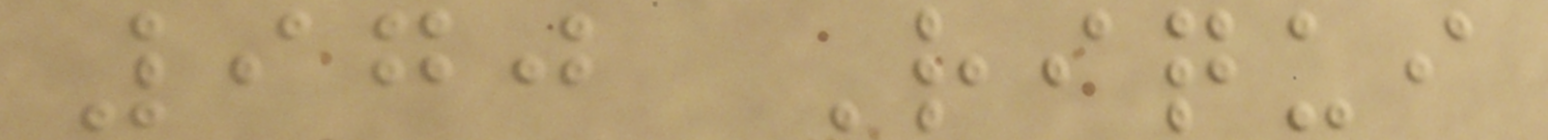970 Riqui
